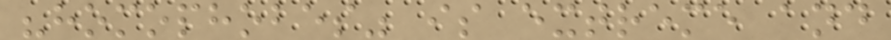"homophobes" is extreme and
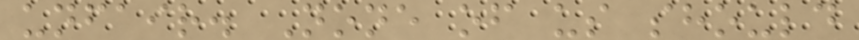unfair. None of us should
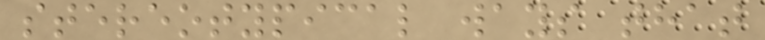stereotypical ways that
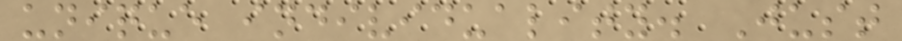unique individuality. Just
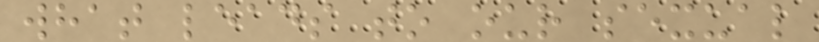what leads to our sexual
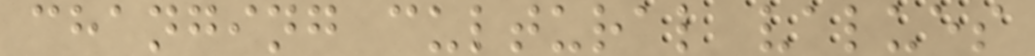changing cultural values
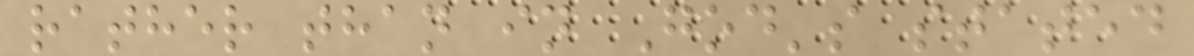rather than in God's stated
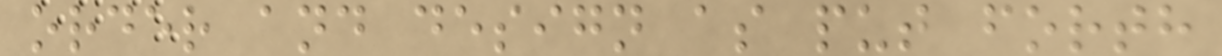order and design as put forth
